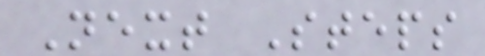Next Steps
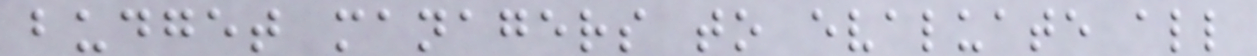budget managers to evaluate all
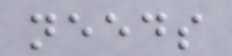needs
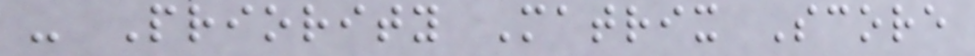- Priority Matrix Score
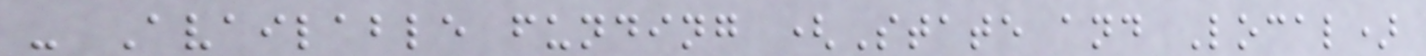- Available funding (State and Local)
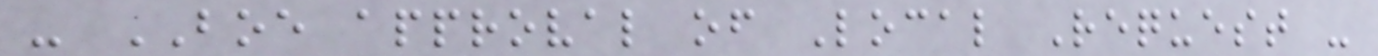- BOE approval of Local Request -
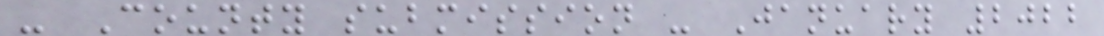- County submission - January 2022
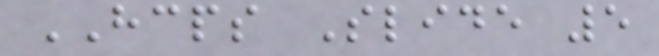HCPS Slide 5
